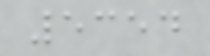5354
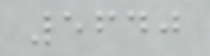5640
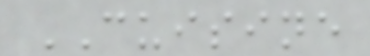CUISINE
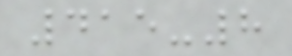415-8
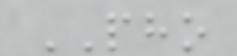PHO
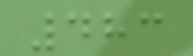483
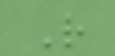R
